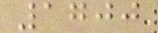1700
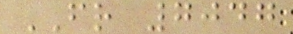FR 7047
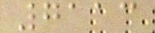7113
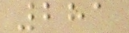281
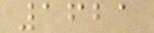1621
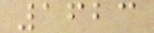1623
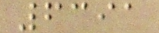6391
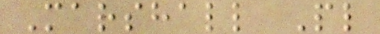Marshall Pl
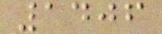1406
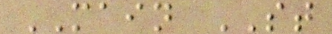MAIN ST
